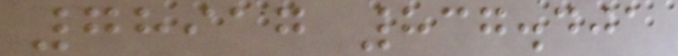78917 837.401
